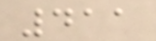411
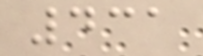431
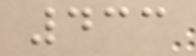433
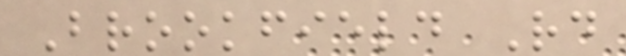Brookfield Rd
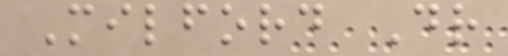Milford Dr
